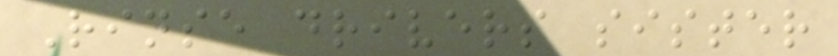Rinse drivers sister
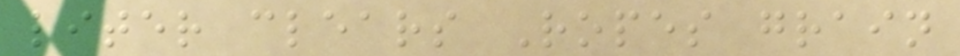liter clears Ropes grain
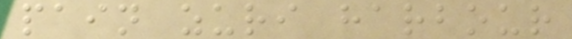pain zuri harbour
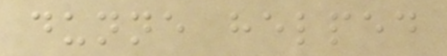dunne helped
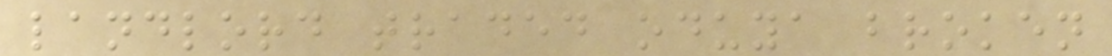landlord traded oduya broken
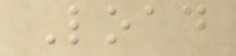Load
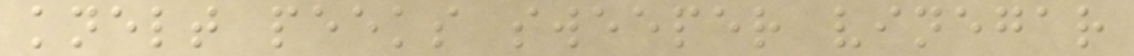knelt peeks sweeper vinegar
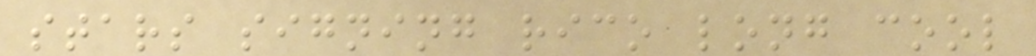stars signing rico long cool
